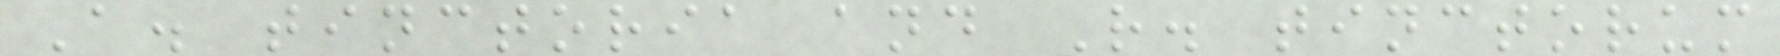A. tinctoria and R. tinctorum
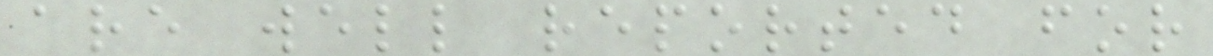are well reported for
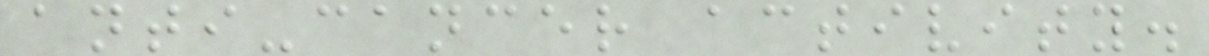anti-cancer activity.
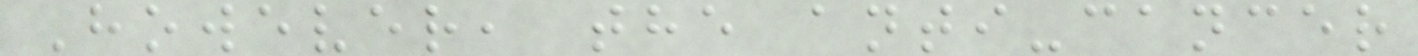However, the anti-cancer
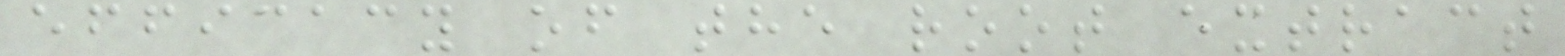efficacy of the root extract
